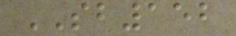SB152
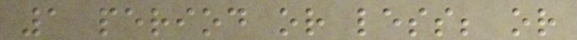1 period or less; or
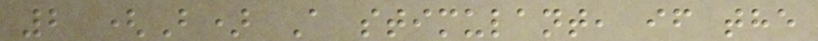2 (B) A stimulant, if the
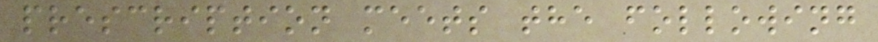prescription meets the following
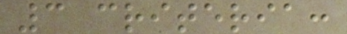3 criteria:
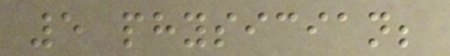5 physician;
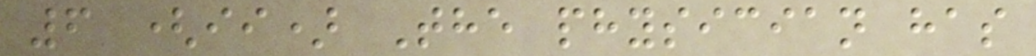6 (ii) The physician has
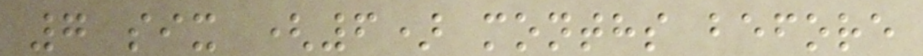7 six (6) months before
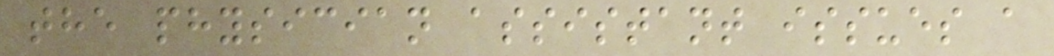the physician assistant issues a
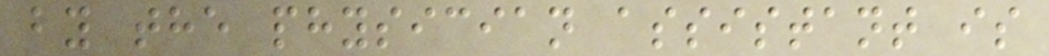by the physician assistant is
